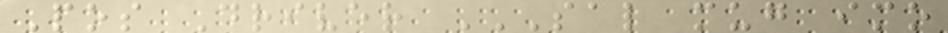Pos Driver SAL MUG IMO
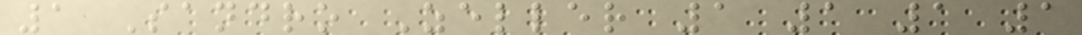1 Sandro Zeller 1 1 1 1
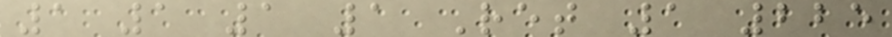1 1 1 1 Ret 1 225
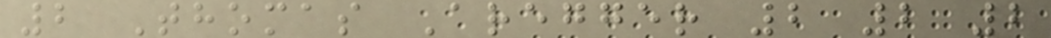2 Thomas Aregger 2 2 2
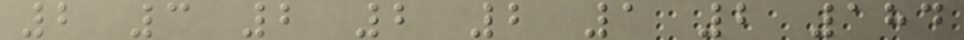2 3 2 2 2 1 2 184
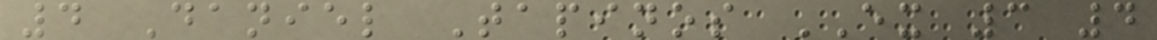4 Daniel Tapinos EX 3 4
